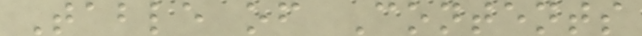Table of Contents
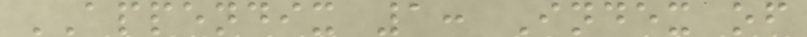APPENDIX 1: Index of
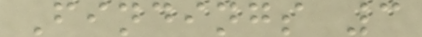Findings 3
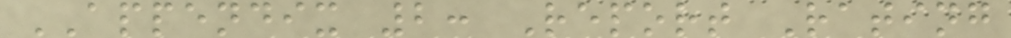APPENDIX 2: Report Rating
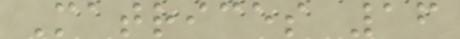Matrices 16
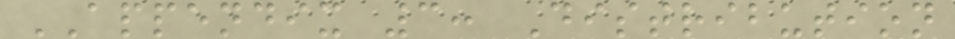APPENDIX 3: Distribution
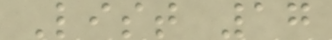List 17
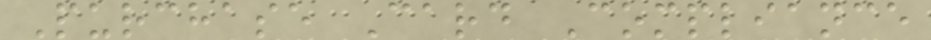Purchase Card Compliance
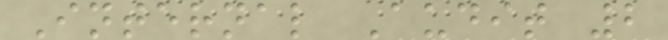Internal Audit 2
